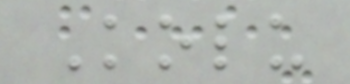Kolu
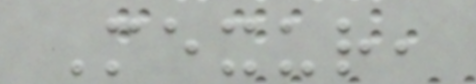Mexur,
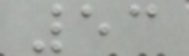53
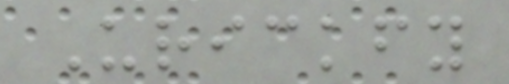Urickfy
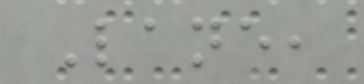Lane,
